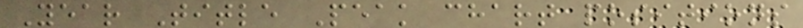Year Title Peak chart positions
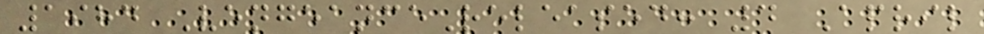1984 VengeanceReleased: 4 April
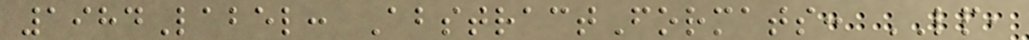1984Label: AbstractFormats: LP,
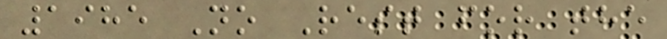1985 No Rest for the
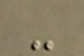-
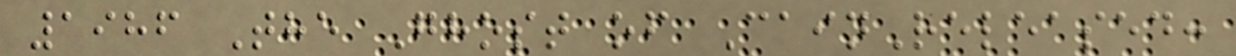1986 The Ghost of CainReleased:
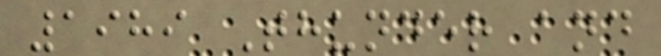1989 Thunder and
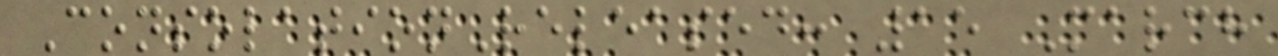ConsolationReleased: 15 March
